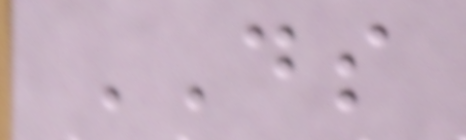DS
